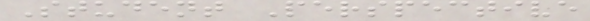Student Perspective
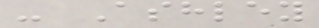- Ashley
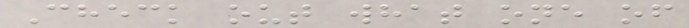Check out what one of
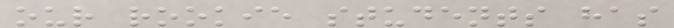our rookie students has
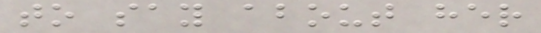to say about her
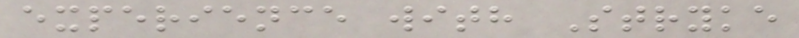experience with Stryke
